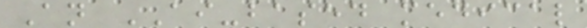An AI-based medical
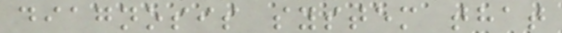diagnosis system that
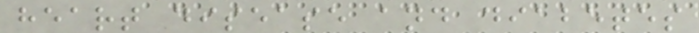heart disease and diabetes
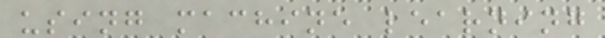using machine learning
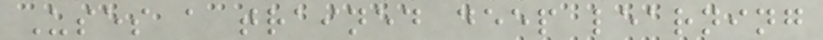Uses a trained deep learning
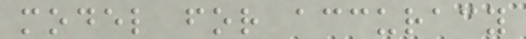model for accuracy
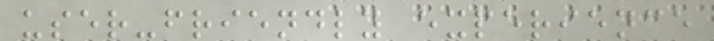user-friendly experience
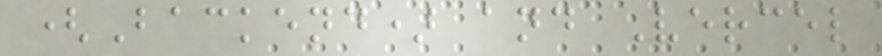(Backend) and Vercel
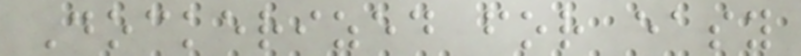Dockerized for easy
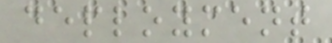deployment
